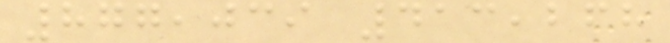877,039 413,268
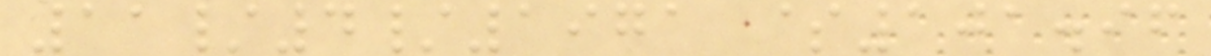11/4/1971 $101.96
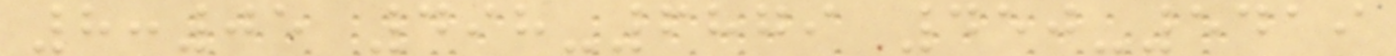8:05 498-6879 450-5419
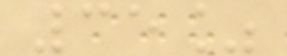35%
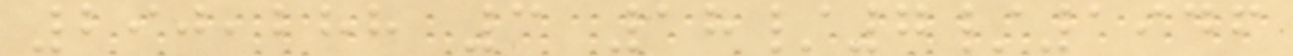290,288 3 18/7/1946
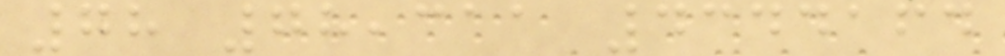78 78,311 4344164
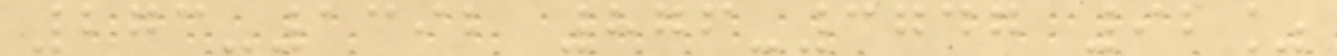273-1392 876-3747 92%
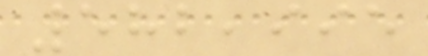582,995
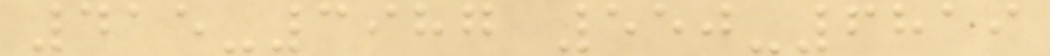415-3987 550-6819
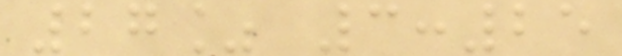27% 3:25
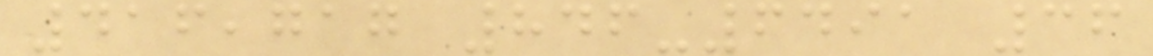416,717 846-6491 36
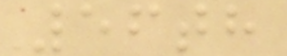56th
